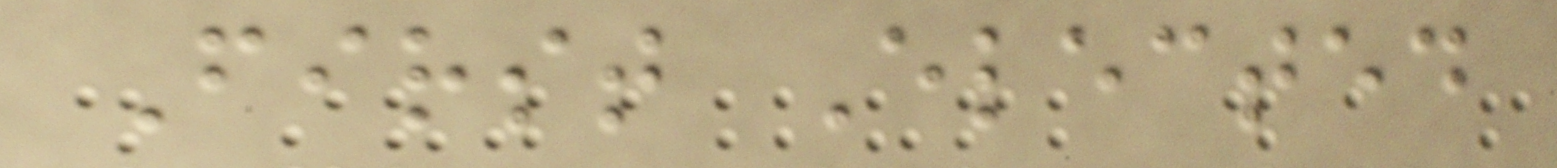First Elected
